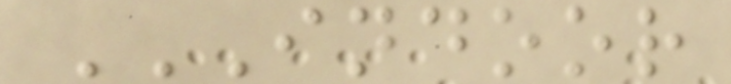INDOOR
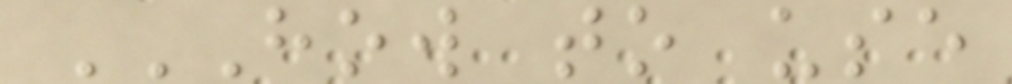HOW TO USE
